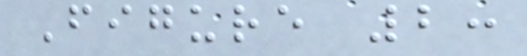Figure 2:
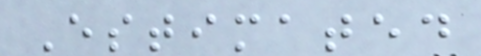Estimated
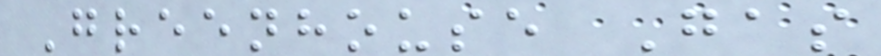Greenhouse Gas
